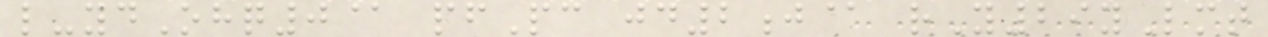l-ydOhq0@ pfPc jd2j@ rY29yLmt
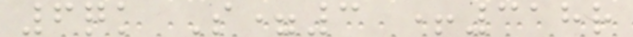6qk S=3 +318r
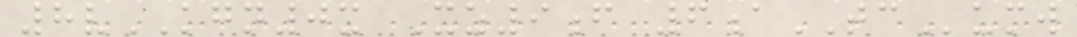8vKGN0x Xz9f 6aTCumw
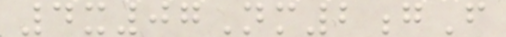4x07Nm2gF
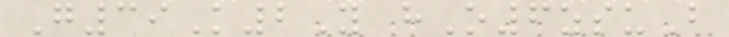G39K2Y hO6zsuB
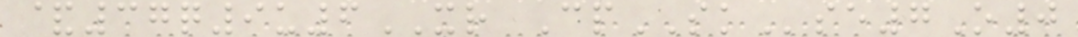&37q9u6XR CpSKse7O0
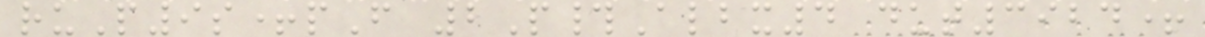ruP9s+pF 2P#Albx4 dut3924+
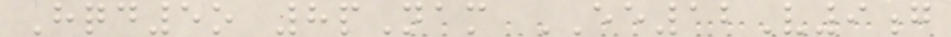Hqd5o 8pNam EE12V9g
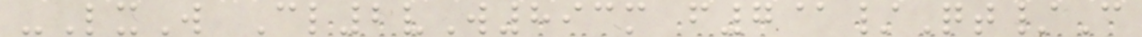-LxW Cl2vW893m f7@/Qt/C
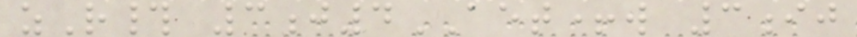zR# 3j4AET+w 3ij
